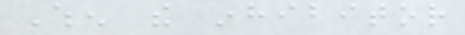When the inhibitor
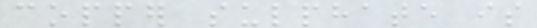copper sulphate is
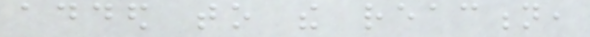added to the reaction,
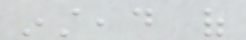instead of
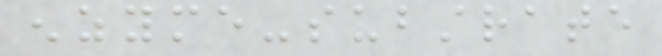enzyme-substrate
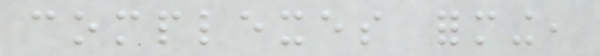complexes forming,
